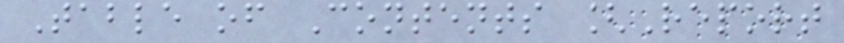Table of Contents [Report
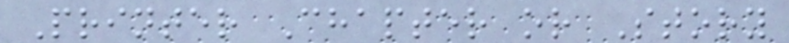Printer Chapter or Story
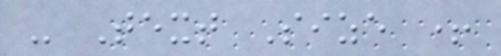- Text Size +
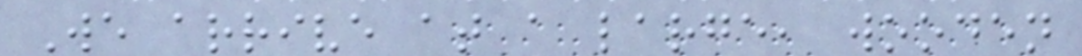We arrive at a large, wooden
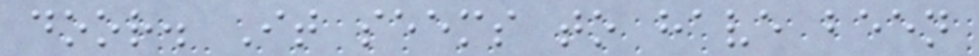door. It seems to have been
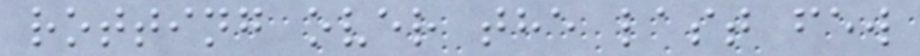rotting over the last few
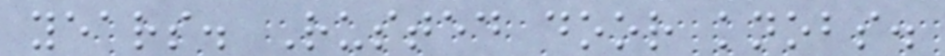years. Rusted door knobs.
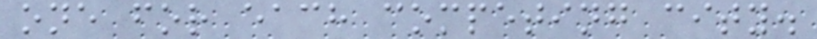one for each competing city.
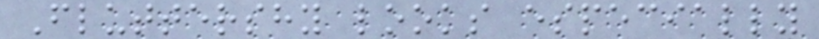Fluttershy looks especially
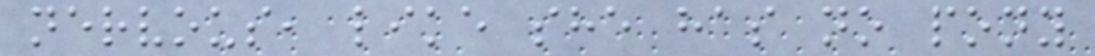nervous, like she has no pony
